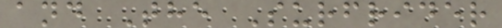and The Surfrider
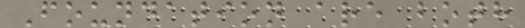Foundation are both
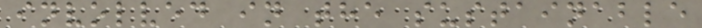involved in the sustainable
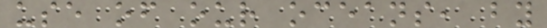use of our oceans, by
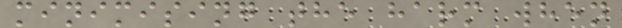minimising the harm when
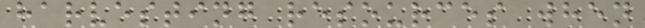harvesting resources when
